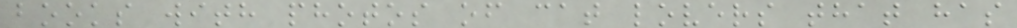books with photos of cat lovers that has
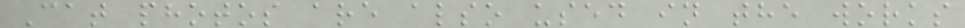Cat photos are also used in the works
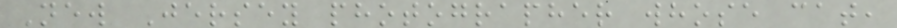New Jersey photographer whose cat,
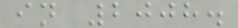in 2008.
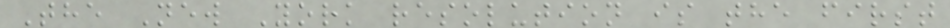The New York resolution is the first
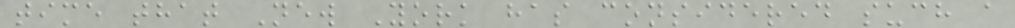time that New York has considered such a
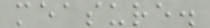measure.
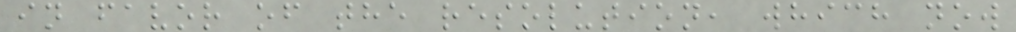in favor of the resolution, which now
